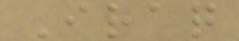Iraq
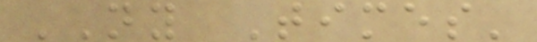NY Times'
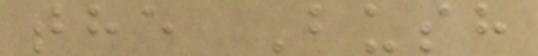the Bush
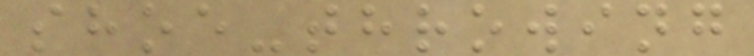shoe-throwing
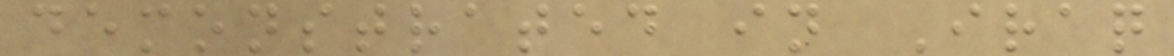demonstrated in Iraq
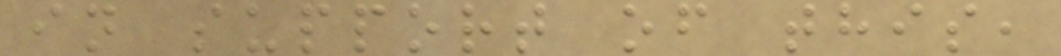in support of this,
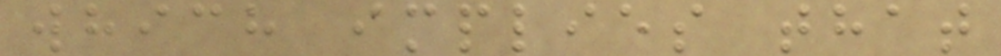which implies that
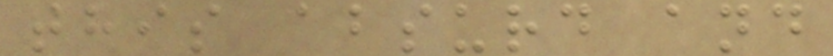this absurd and
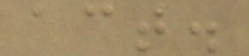act.
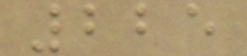225
